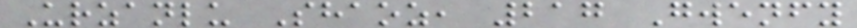Urzanlu Shaoz, 217 Gwenfy
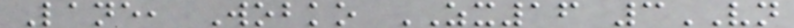Lane, Wobko ZX16 3VN
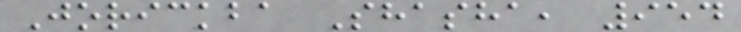Jorickba Shasha, 954
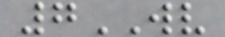7WV
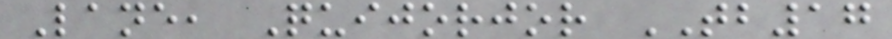Lane, Quijorjor TB17
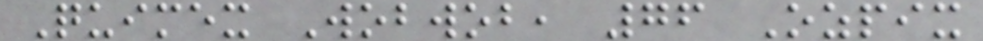Quimex Wobwob, 76 Ozpix
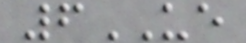6UE
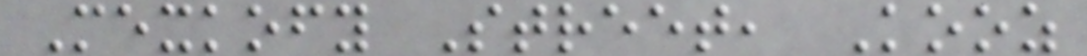Mexkofy Street, Kooz
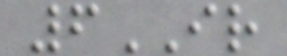6IR
